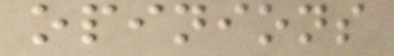opinions
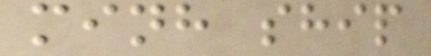minh ship
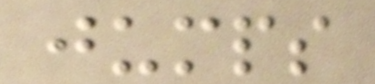jumps
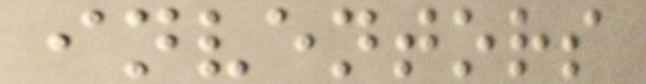inventors
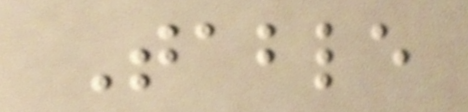Table
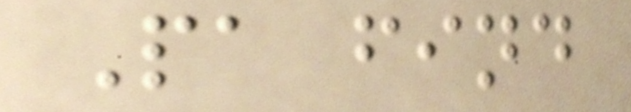Pa find
